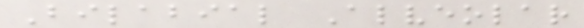Bilabial Alveolar
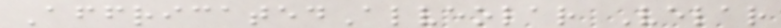AffricatedAlveolar Velar
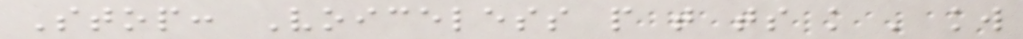Stop: Voiceless p t ts k ' kw
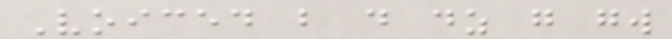Voiced b d dz g gw
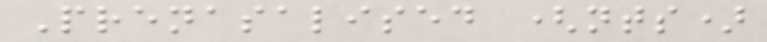Prenasalised (nts)
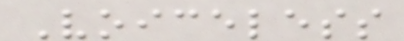Voiceless
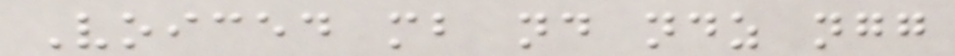Voiced mb nd ndz ngg
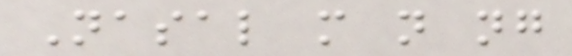Nasal m n ng
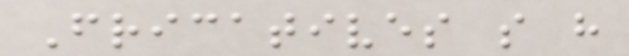Fricatives s h
